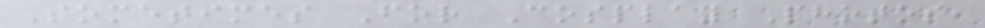Sometimes For Cosplay Photos,
